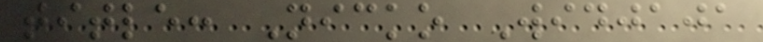title: Nicko Widjaja
